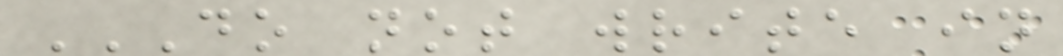DO NOT WRITE IN
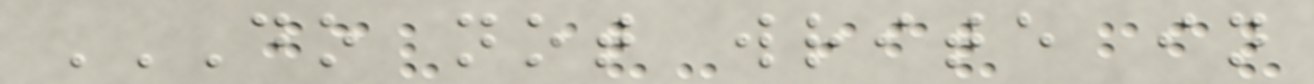DO NOT WRITE IN
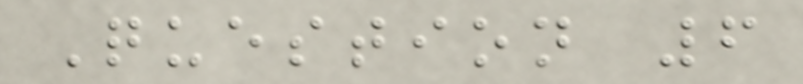Question 6
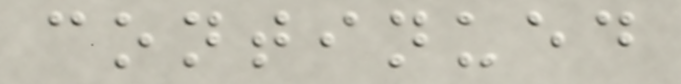continued
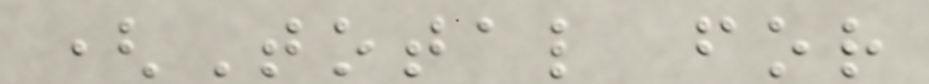(Total for
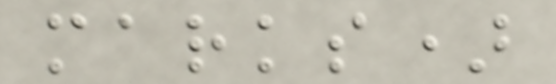marks)
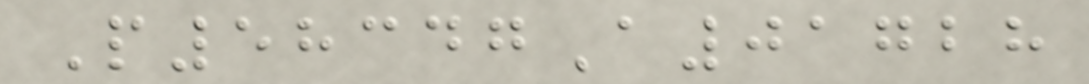P58347A01728
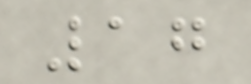17
